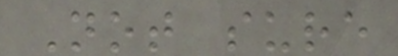Not sure
